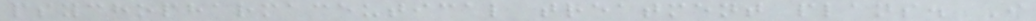psychopharmaceutical treatment plans. I
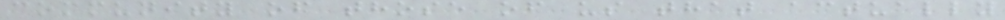community of those of us that actually
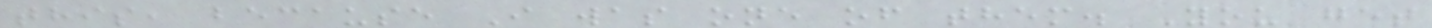this, because I was one of them. You get
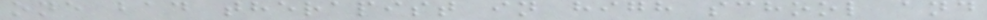one bad therapist in high school and
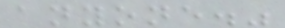anyone."
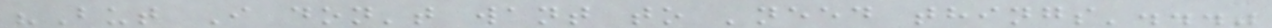"But I don't want to 'need things'..."
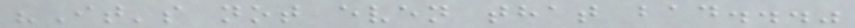"It's not even that bad..."
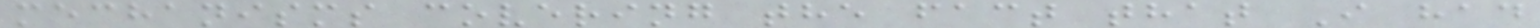mechanisms covering the fact that I had
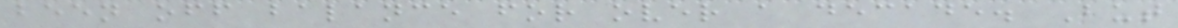been off balance for over a decade. But
